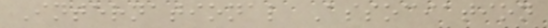International Association
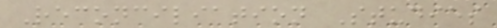Reconciliation Studies
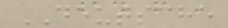DEUTSCHE
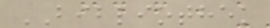BIBLIOTHEK
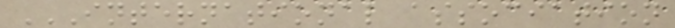INTERNATIONAL ASSOCIATION
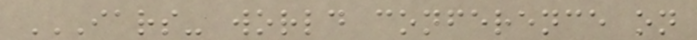IARS- WORLD CONFERENCE ON
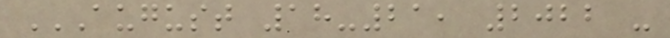AUGUST 18-21, 2022 -
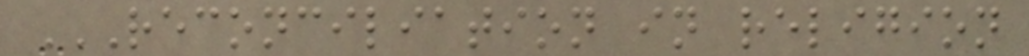RECONCILIATION IN RELIGION
